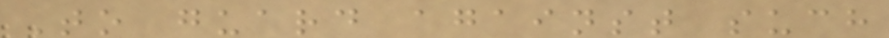To guard against such
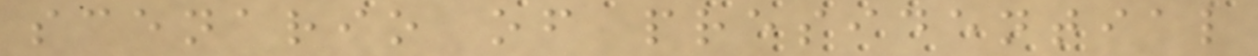scenario of presidential
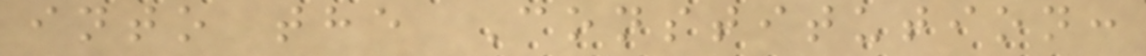into the Constitution:
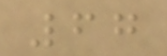67
